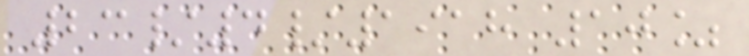23/4/1918 10%
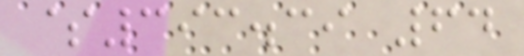$393.39 64
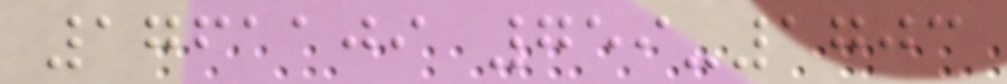1761109 759-1703
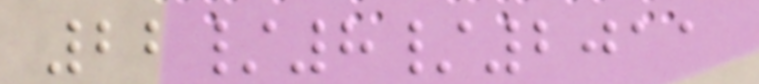22/8/2011
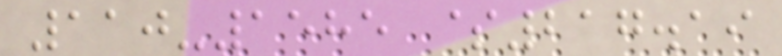110-1585 $217.19
